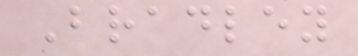Bradley
